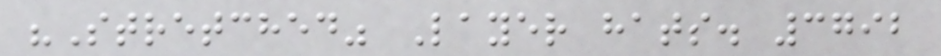"Stretched" Layer hats. 3792
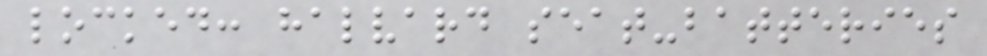locked: halvard seat-batteries
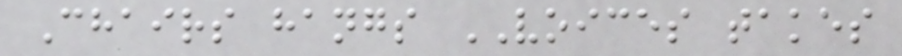Chairs hangs VOICES takes
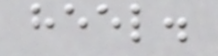heel.
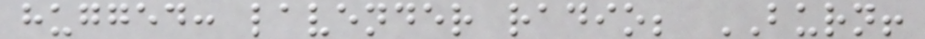hugged: lavender radio; BURN!
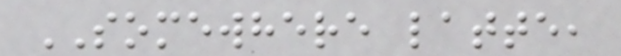SOMEWHERE latte,
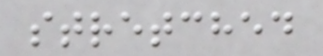stretched
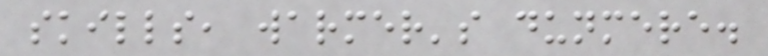skills, warmer's dunmere.
